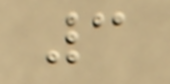3
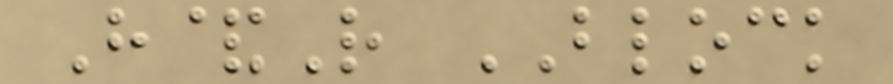H&R BLOCK
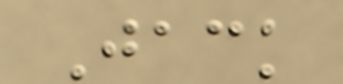Jack
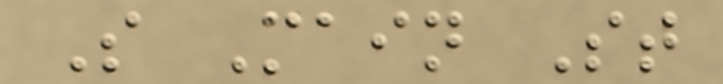S Main St
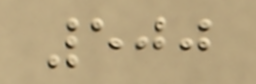500
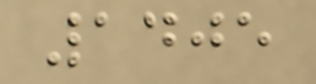1405
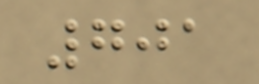701
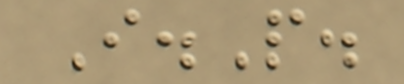I.P.
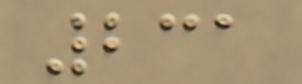231
